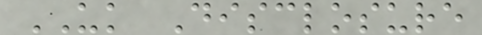UK Disclosure
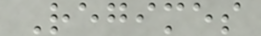Regimes
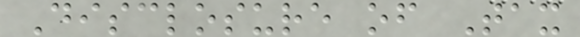Disclosure of Tax
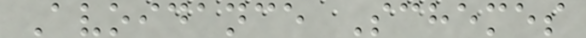Avoidance Schemes
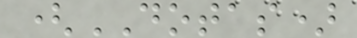(DOTAS)
